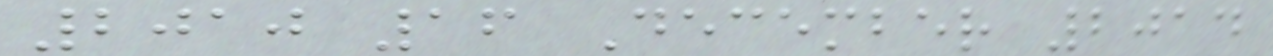2010 16 December 2014
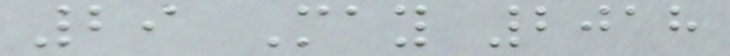29 May 2018
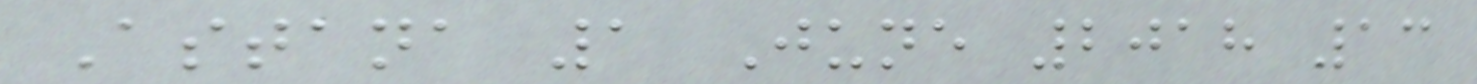Astana 1 June 2018 13
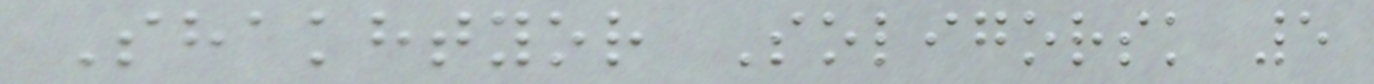Shakhtyor Soligorsk 5
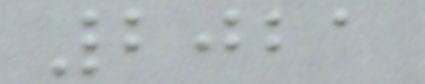2021
